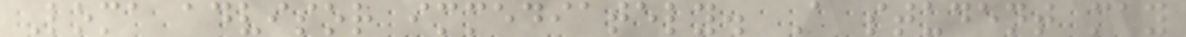Loma advisor immediately. A student may
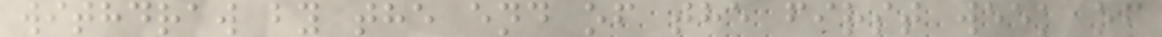withdraw by the end of the first week of
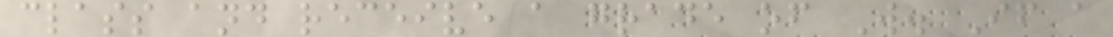class and receive a grade of W. If a
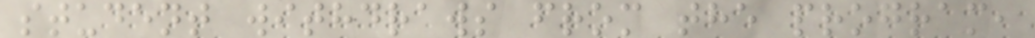student withdraws from the program,
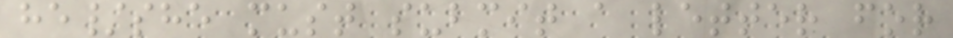he/she must submit a letter for
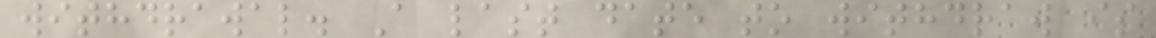withdrawal. A last date to withdraw is
